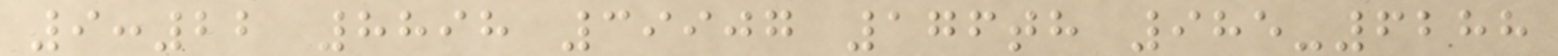9:22 8898 39907 176th 985-6288
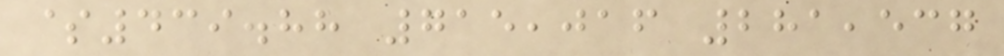$439.88 715,016 281,537
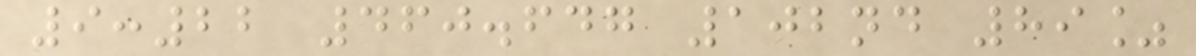9:22 460.647 102nd 89%
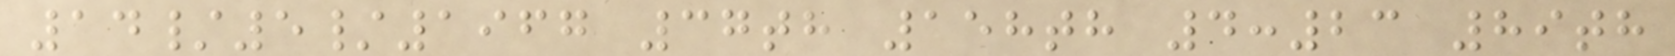14/5/1967 37th 158th 4:23 89th
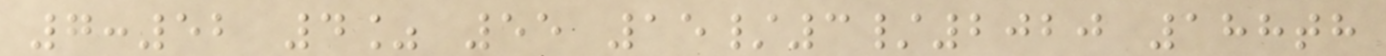7:52 4% 55 15/3/2020 188th
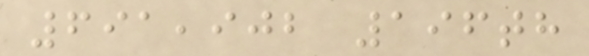691,902 196th
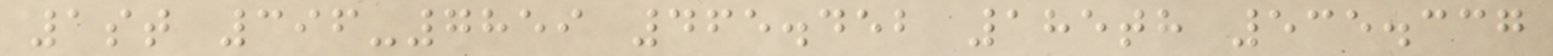1st 396-7859 465.452 185th 535.337
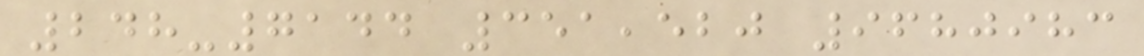248-7144 351,520 9680983
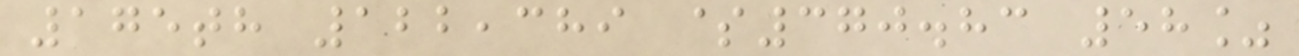175th 122,389 $370.83 58%
